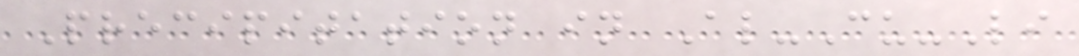Precipitation in Al-Cu-Li
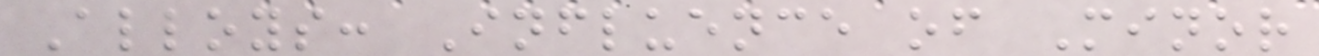Alloys: Influence of Minor
